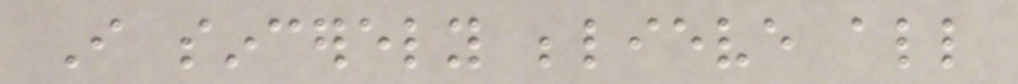I sincerely believe all
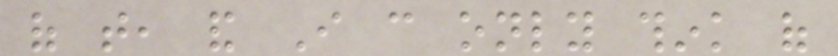of that, and I can only think of
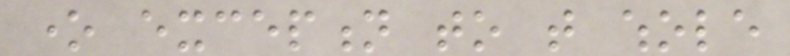one exception to that whole
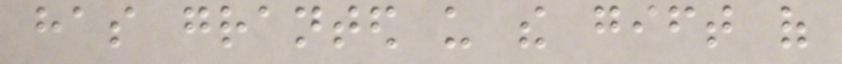has granted us the gift of
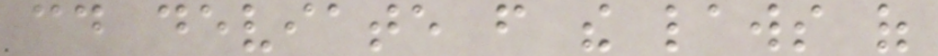could deviate from the laws of
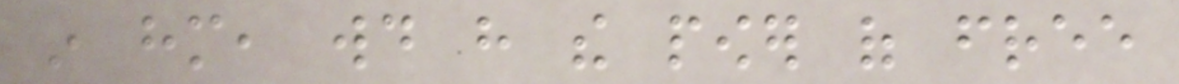in him, would have the power of free
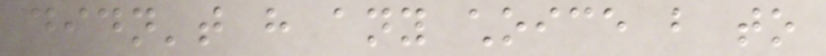didn't have any choice but to
